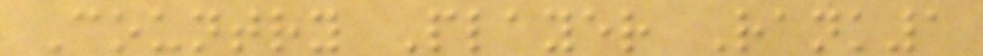Country Player Rank1
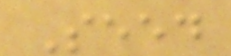Seed
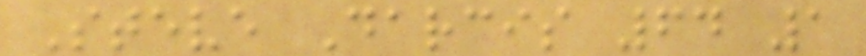Steve Darcis 64 1
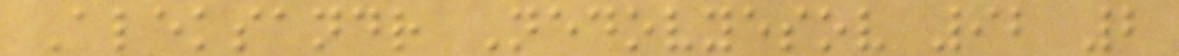Aleksandr Nedovyesov 92 2
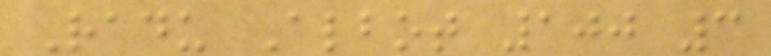Radu Albot 100 3
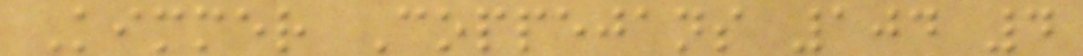Kimmer Coppejans 104 4
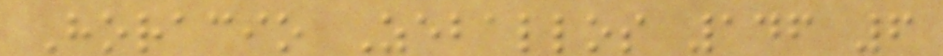Horacio Zeballos 146 6
